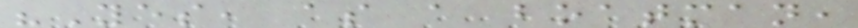"Yes, as a boatman,
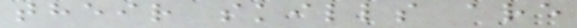their skills are
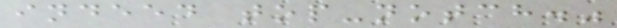indeed top-notch."
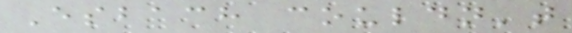Esbach couldn't
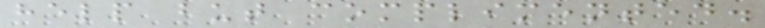help but complimented.
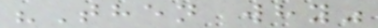"Then why"
